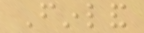Finland
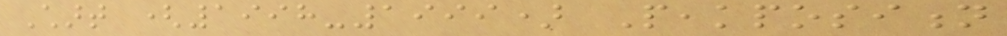Chart (1998-1999) Peakposition
